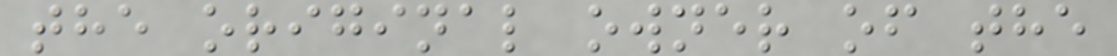the original owner of the
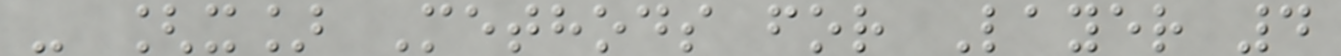- [x] Methods for Layer 4
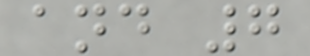and 7
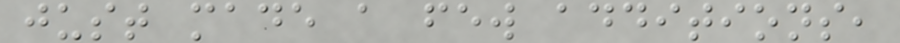just made a few additions,
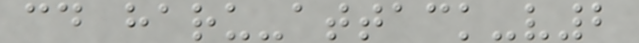cd haru-attack-v2
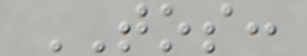TOS:
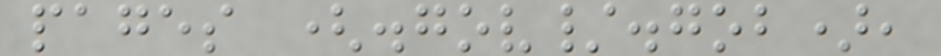pages (.gov/.gob),
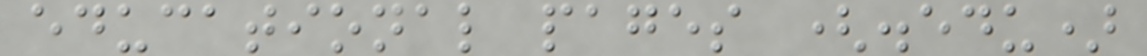educational pages (.edu)
